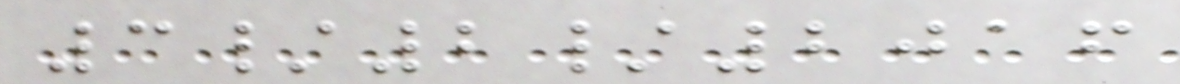3/2/2016
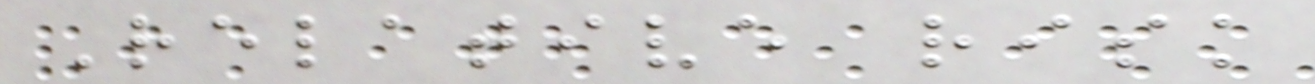Relative risk
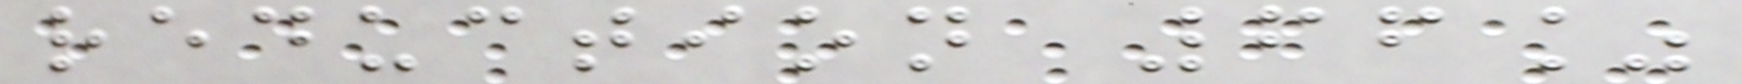reduction 66%
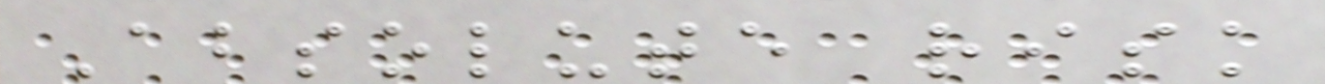Absolute risk
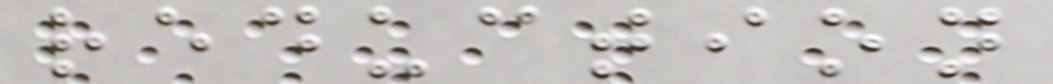reduction
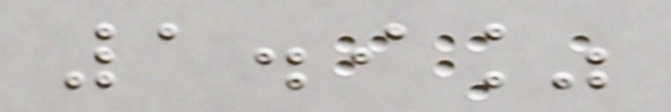1.9%
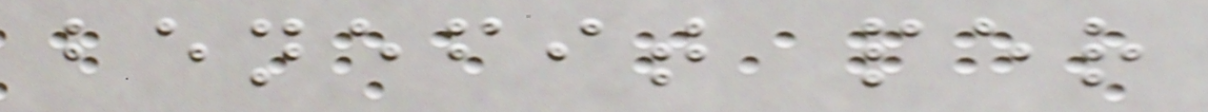benefit per
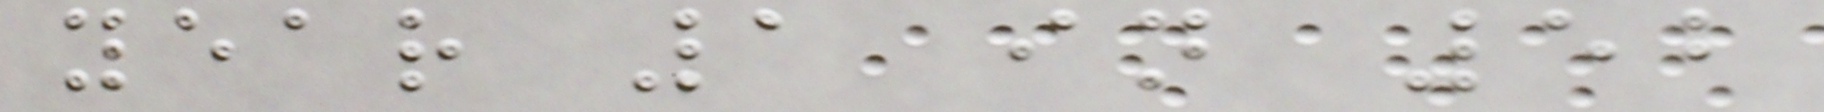year 1 in 52
